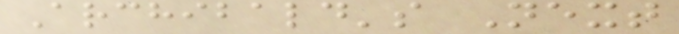Archibald's Next
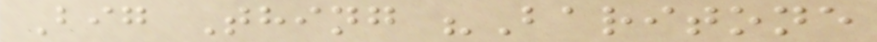Big Thing "Baritone
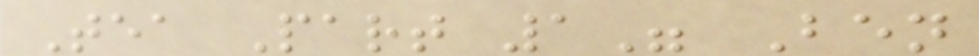Tea Part 1" Ben
